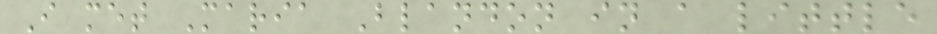I met Maria Blandon in a little
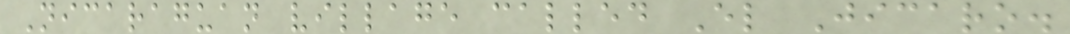Nicaraguan village called El Jicaro.
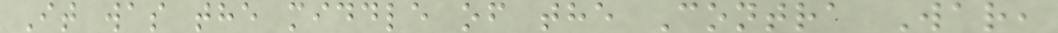It was the middle of the Contra War,
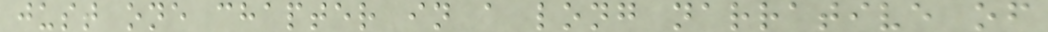just one chapter in a long narrative of
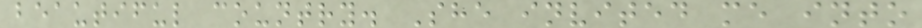beautiful country. She invited me into
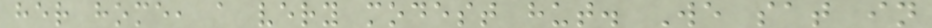her home, a very modest hut. We sat in
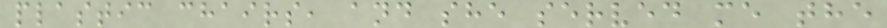plastic chairs, and she served me the
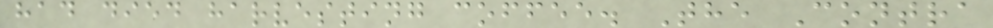had died harvesting coffee. The Contra
